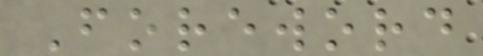Foreword
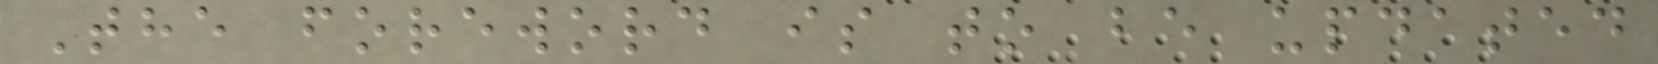The foreword is to be updated
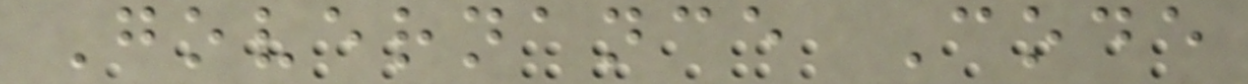Governance Code
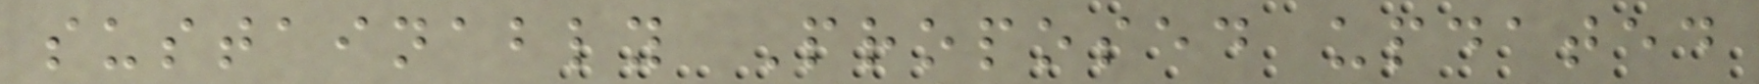sustainably Proposed updated
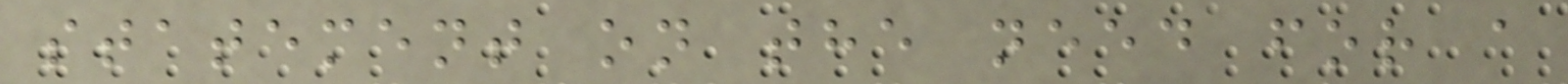statement on the need for a
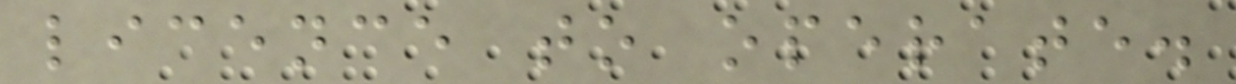licence to operate.
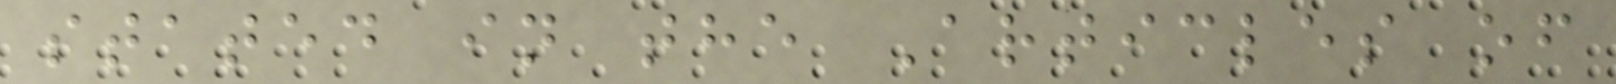stated in the Articles of
